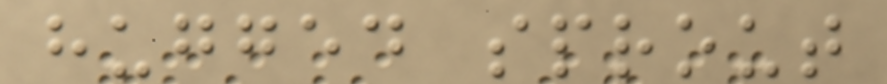hugged sprout
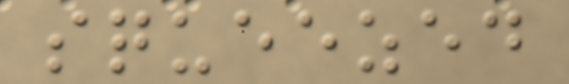squeezed
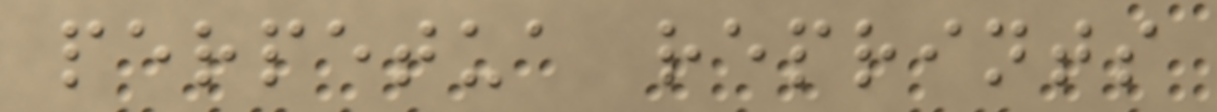perpetua reprints
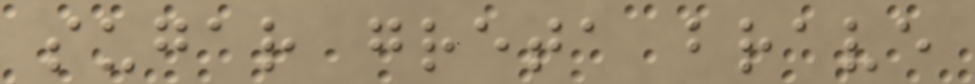sugar greta brave
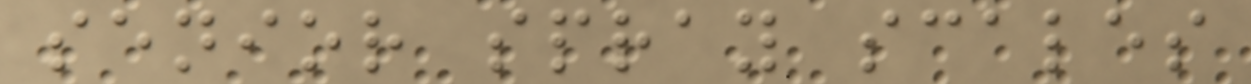senior spray scales
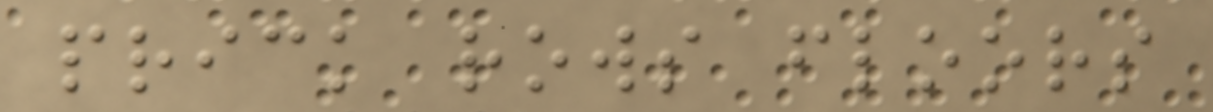prick rows floors
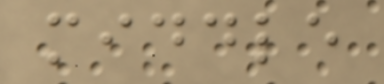middle
